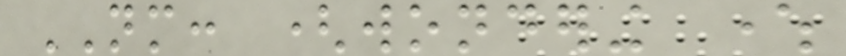NM: (wondering where
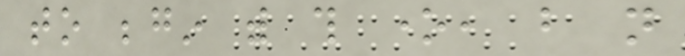to begin with this one, but not
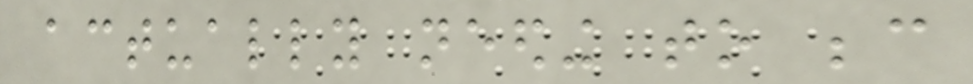actually needing to because
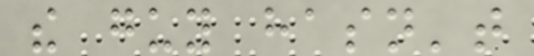the guy hasn't
